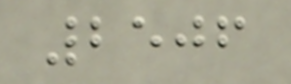2506
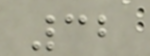32
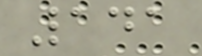141
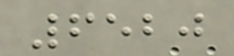6520
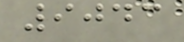9043
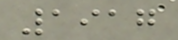1917
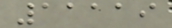11119
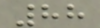88
